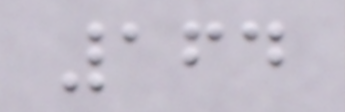164
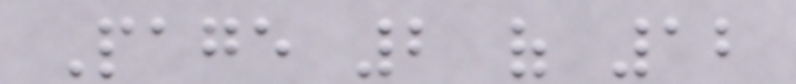Page 2 of 12
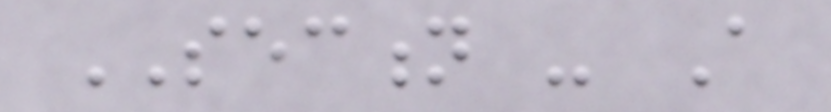SECTION - A
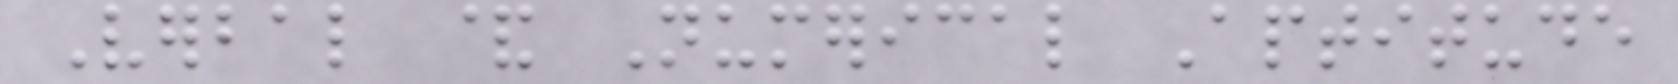Verbal & Numerical Aptitude
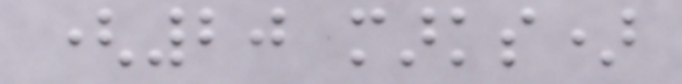(20 marks)
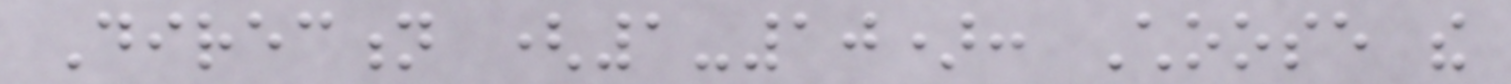Direction (1-10): Choose the
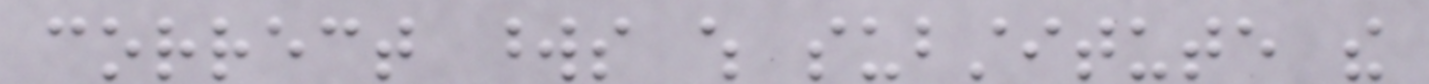correct words which substitute the
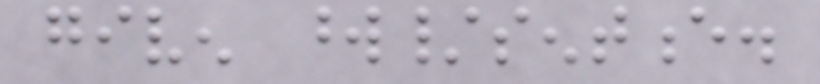given word/sentence.
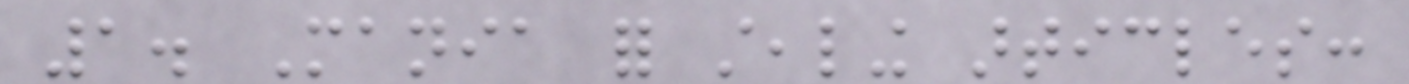1. Mania for stealing articles:
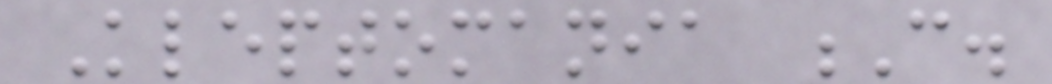Kleptomania C.
